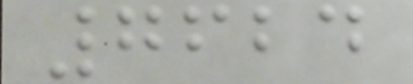7624
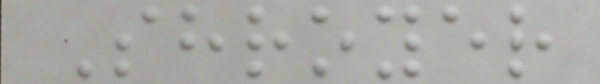Shroyer
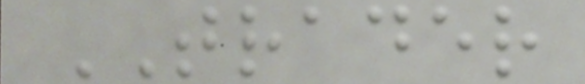TRADER
